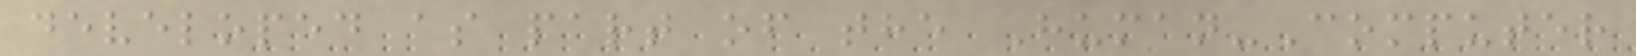developed as part of the Human-Computer
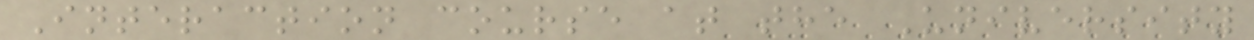Interaction course at the University
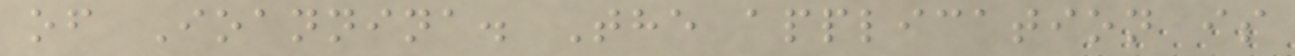of Ioannina. The application is
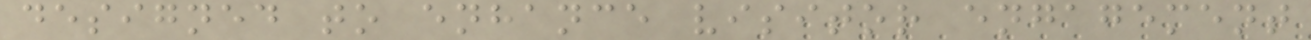designed to enhance visitor engagement
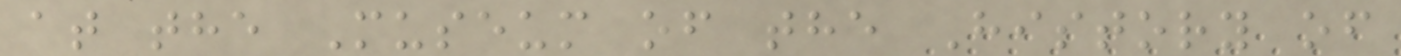at the Museum of the History of
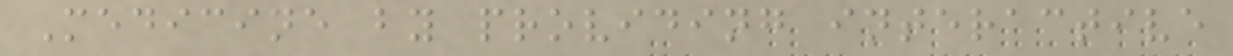Medicine by providing interactive
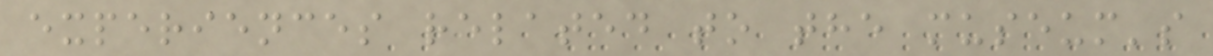experiences related to the museum's
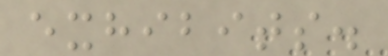exhibits.
